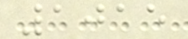1015
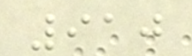910
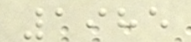1985
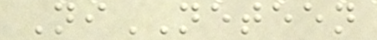NiNETEEN
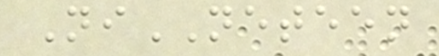NiNETEEN
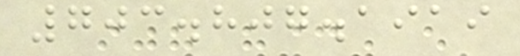703.807.1919
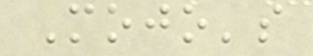Mojo's
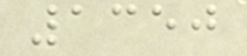1350
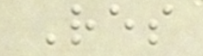Res
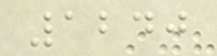1240
